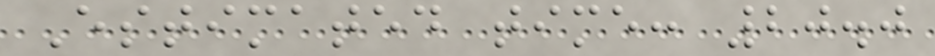Estimated time: 20.0
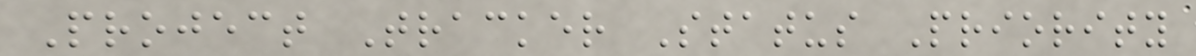Project Tracker Status Priority
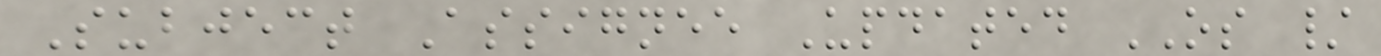Subject Assignee Updated OS /
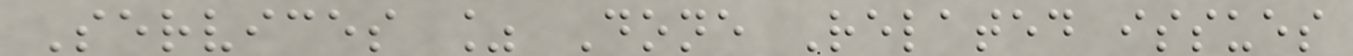Services % Done Related issues
